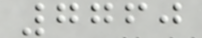7760
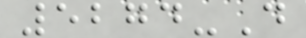5274-D
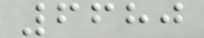6680
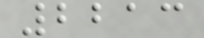2213
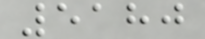5180
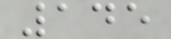145
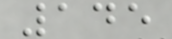145
